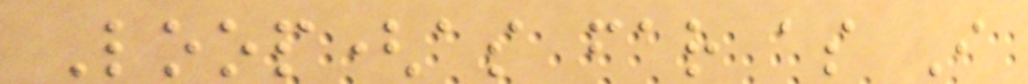Loop(as far as I
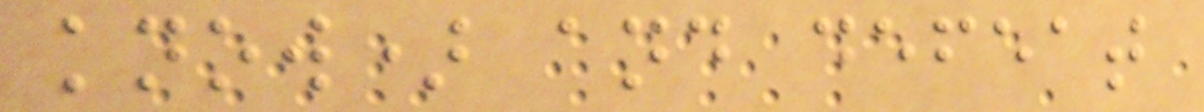know) and defeat
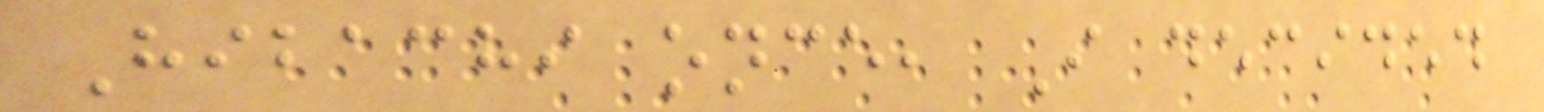Hibachi once, I decided
